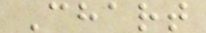Chart
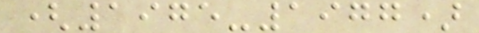(1975-1977)
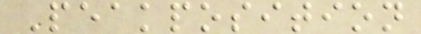Peakposition
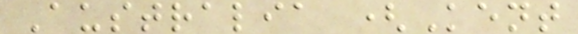Australia (Kent
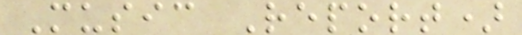Music Report)
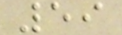59
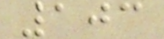103
